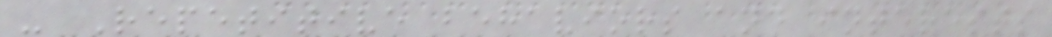- Repetitive behaviors and interests
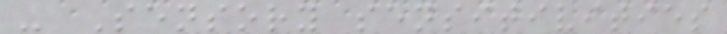- Sensory sensitivities
